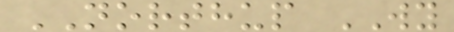NORTHUP WY
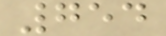754
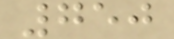750
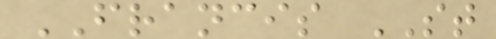FRANCIS ST
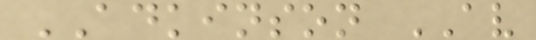ADKINSON AV
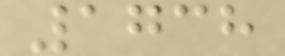1738
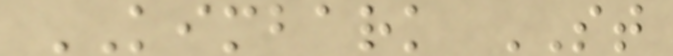KIMBARK ST
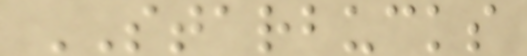STARBUCKS
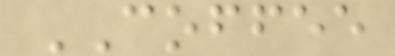COFFEE
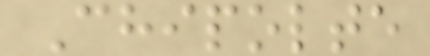Chipolte
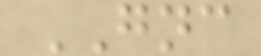GNC
